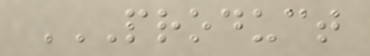PRODUCT
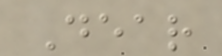Dear
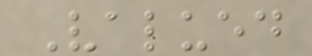Valued
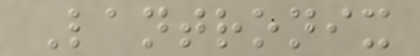Lantronix
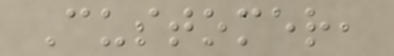Customer,
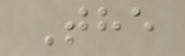The
